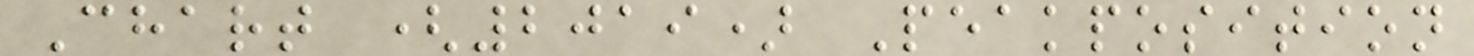Chart (2019) Peakposition
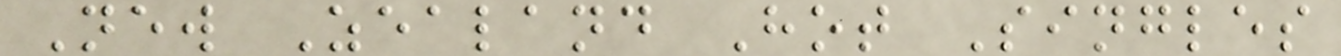New Zealand Hot Singles
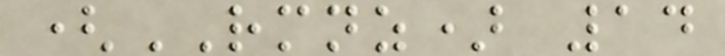(RMNZ) 14
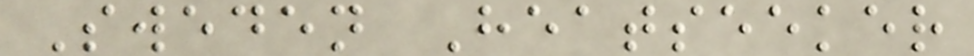Sweden Heatseeker
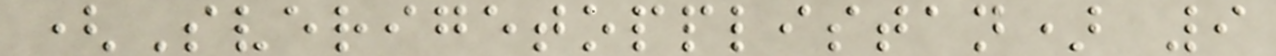(Sverigetopplistan) 9
